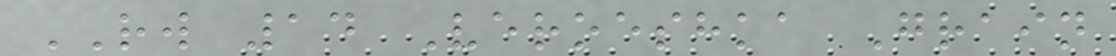RW 14 Veroeshka Grain
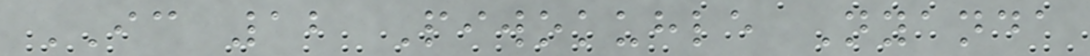IC 12 Piwokuhle Nyanda
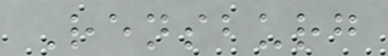Rensburg
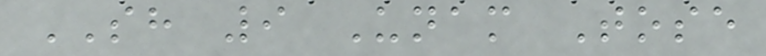SH 9 Unam Tose
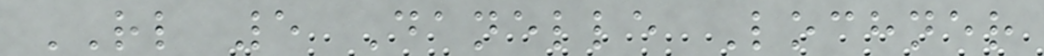RL 5 Danelle Lochner
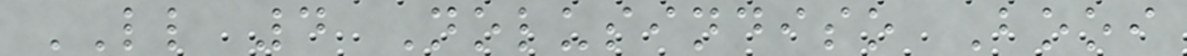LL 4 Nolusindiso Booi
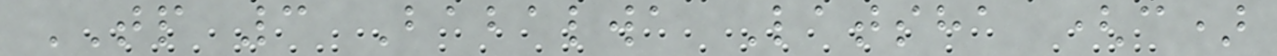TP 3 Babalwa Latsha (c)
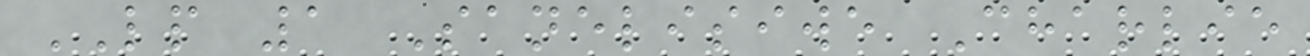LP 1 Sanelisiwe Charlie
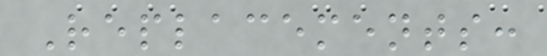Replacements:
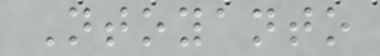Ntoyanto
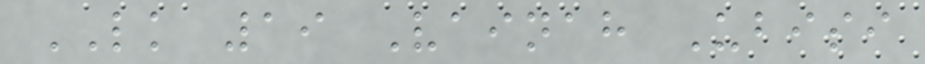LK 19 Vainah Ubisi
